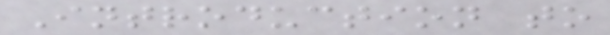Introduction to
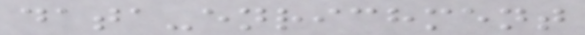data-enrichment
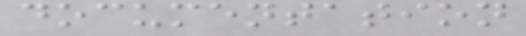documentation
